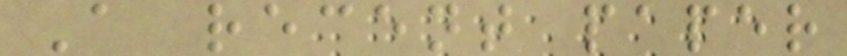A recent paper
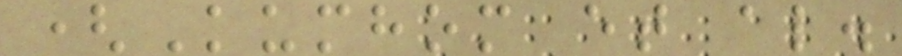(Kumhom et al.
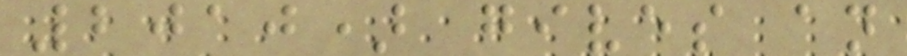2010) gives an
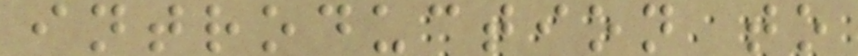introduction to
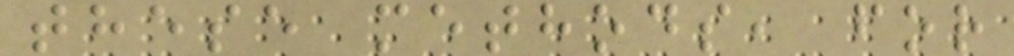these methods, for
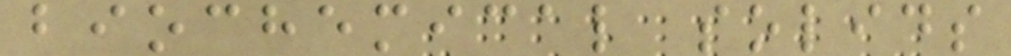biochemical solids
